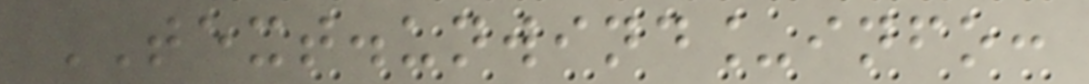TEXT.unwind_info:
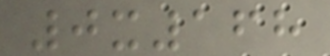0x168
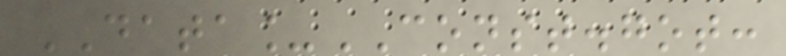DATA_CONST.got:
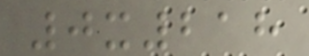0x218
